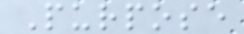Purpose
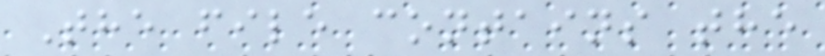The file contains the
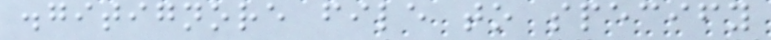.gitignore file to specify
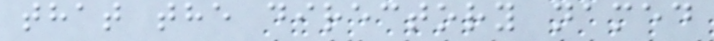that the directory named
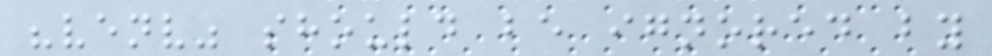"venv" should be ignored by
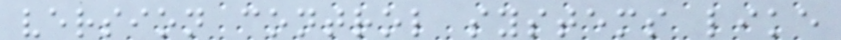version control systems like
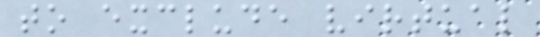to exclude virtual
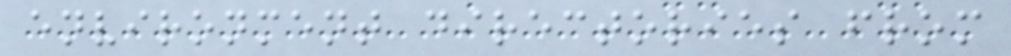environment directories from
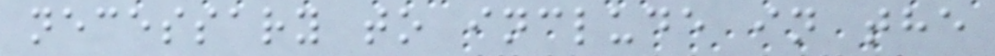necessary to include in the
